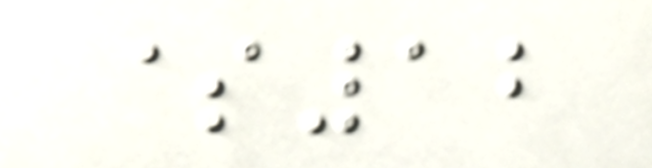$12
